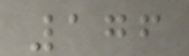176
